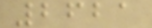2621
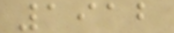1912
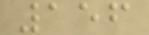156
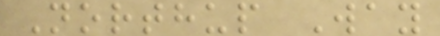Northup Way
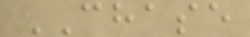CHASE
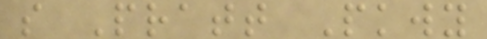s Pratt Pkwy
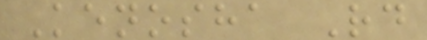Kenosha Rd
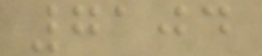7104
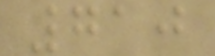710
